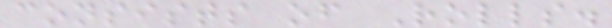consists of Rolls.
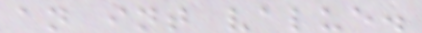an int value.
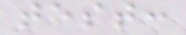test:
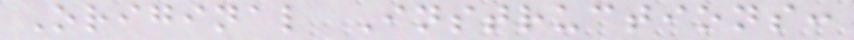Original Instructions:
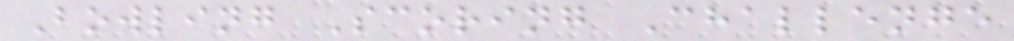Bowling Scoring Challenge
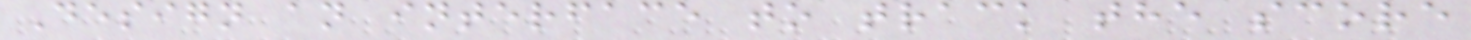Design an interface to track the score
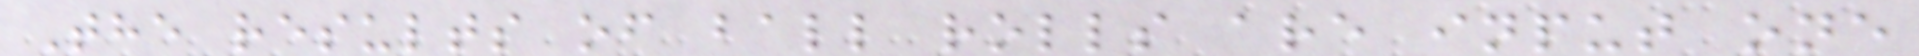The results of ball rolls are input one
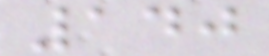140
